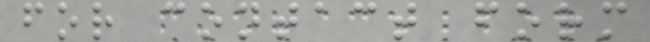for contact form
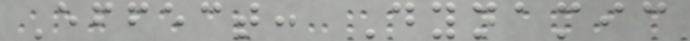Effect: Dynamic
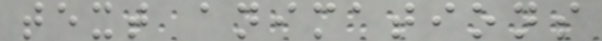text animations
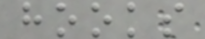hooks
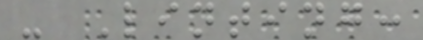- Linting:
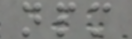npm
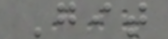Git
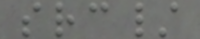src/
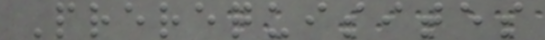Prerequisites
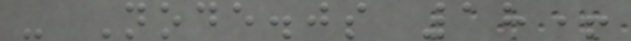- Node.js 18+
